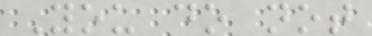You do not
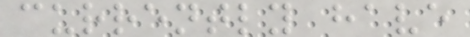currently have
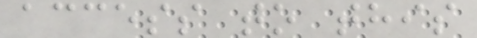access to this
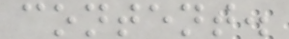content.
